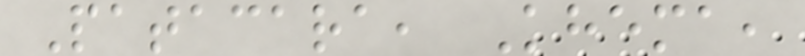Patacara, Khema,
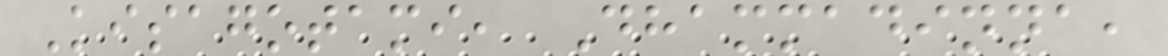Kisagotami, Dhammadinna,
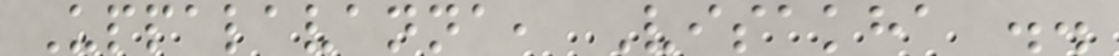Uppalavanna, Visakha ..
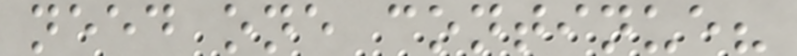need one continue?
